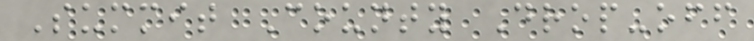Summit County Drop-off
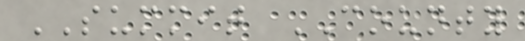SUMMIT COUNTY
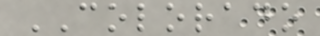COLORADO
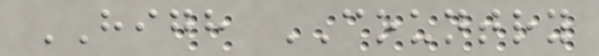HIGH COUNTRY
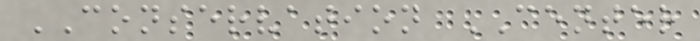CONSERVATION CENTER
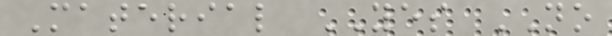Material YES NO
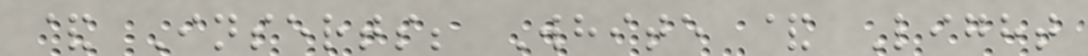& Inserts; White & Light
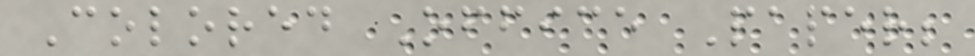Colored Office Paper;
